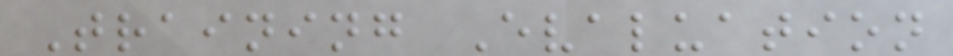Training Evaluation
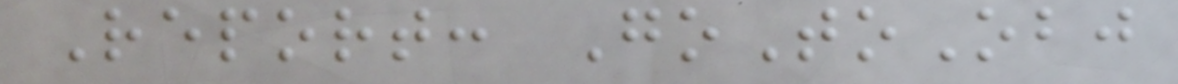Report: GoToObj
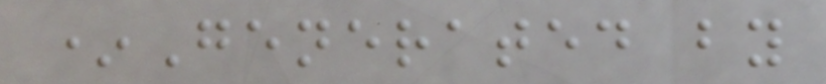*Generated by
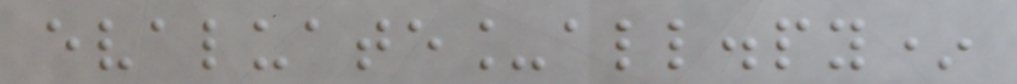evaluate_all.py*
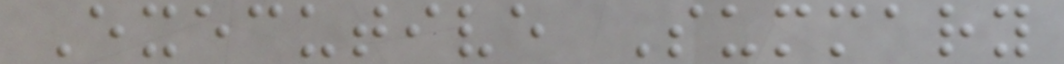Executive Summary
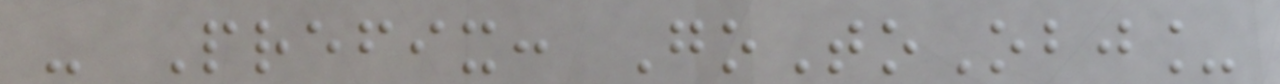- Prefix: GoToObj_
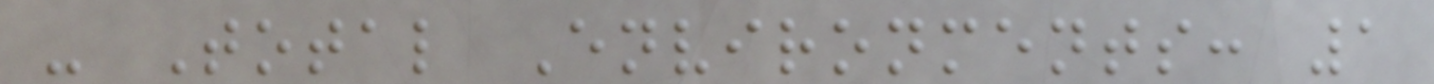- Total Environments: 1
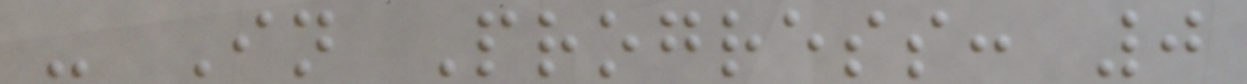- In Progress: 0
